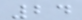24
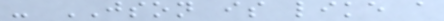- JSON is like a
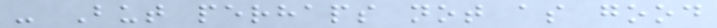- But perhaps not as good
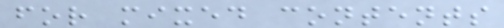for mixed contents
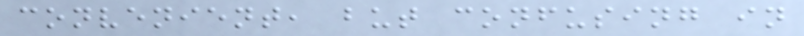convenient, but confusing in
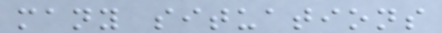many situations
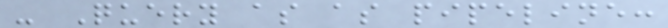- Query as as pipeline:
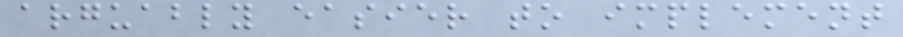arguably easier to implement
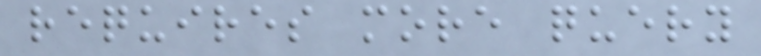requires more query
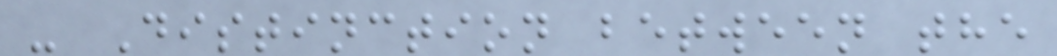- Distinction between the
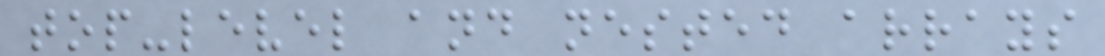top-level and nested arrays
